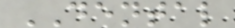DENTAL
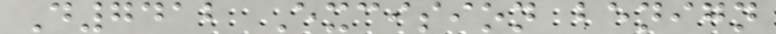D7412 Excision benign
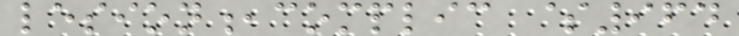lesion,complic $964
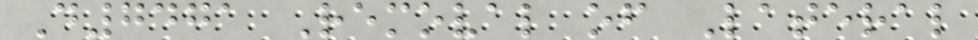D7471 Removal of Lateral
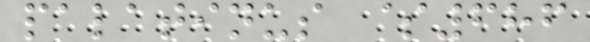palatinus $686
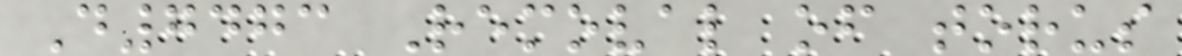D7473 Removal of torus
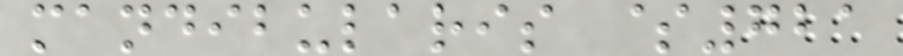mandibularis $721
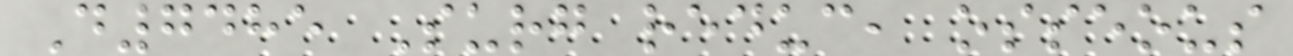D7485 Surg reduc, osseous
